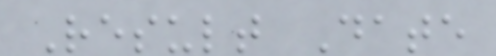Result Date
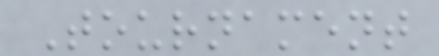Tournament
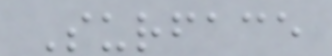Surface
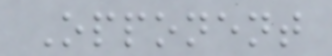Opponent
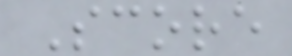Score
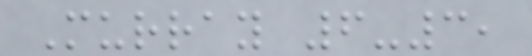Murray 6-3,
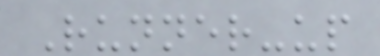Runner-up
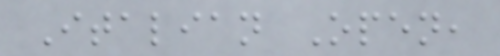Italian Open,
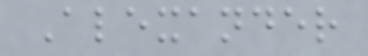Alexander
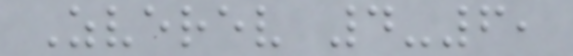Zverev 4-6,
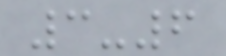3-6
